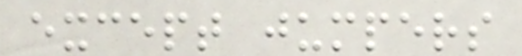except jumpers
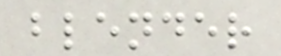blender
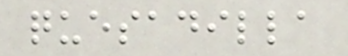quesadilla
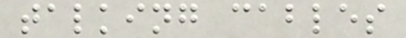talking cables
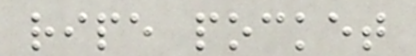ripe pocket
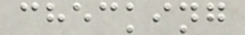checking
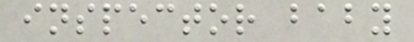inspector baby
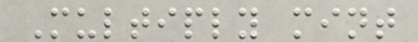Multiply mint
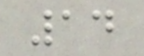14
